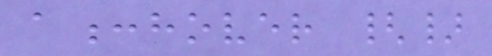a:hover {}
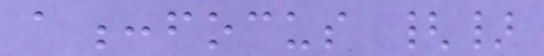a:focus {}
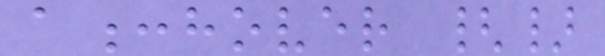a:hover {}
